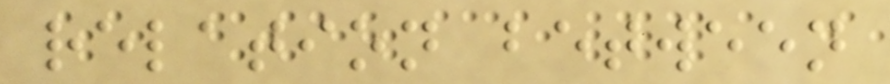relation between
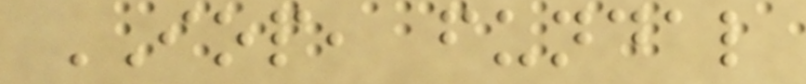IOP, fundal
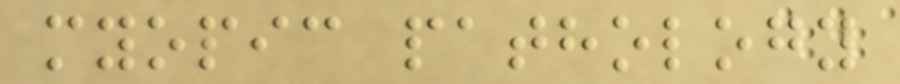myopic pathology
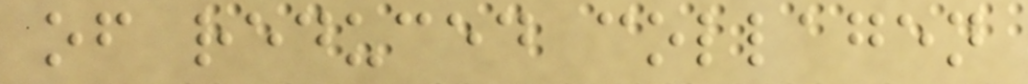of reduced collagen
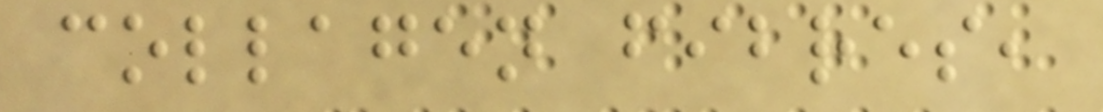collagen fibres,
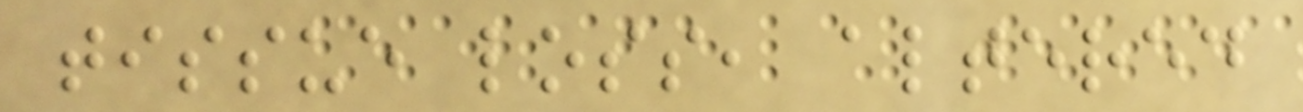tissue loss, altered
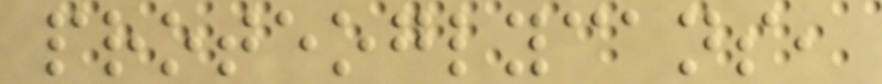proteoglycans,
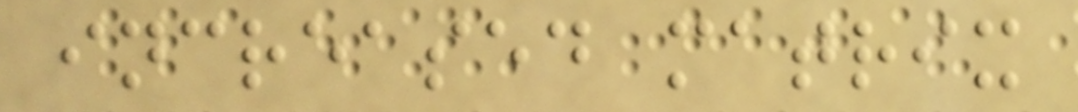increased matrix
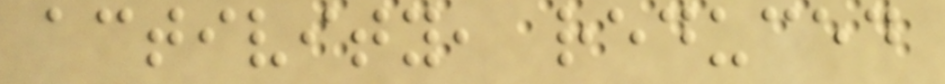activity, reduced
